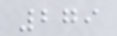279
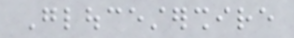Gloucestershire
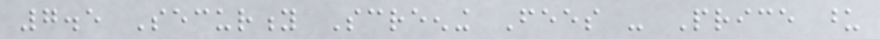7.5 Security Screening Fees - Price upon
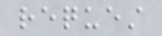request
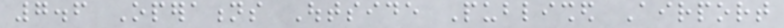7.6 Operations Outside Published Airport
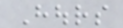Hours
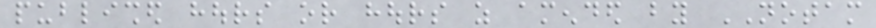published hours or hours as amended by NOTAM
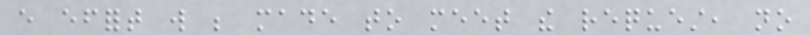every effort will be made to meet the request, no
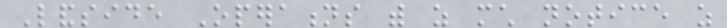Landside Operations with as much notice as
